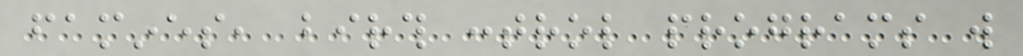famines, birth control programs will
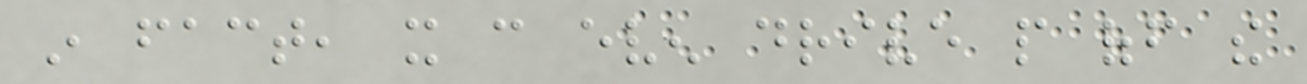in fact, it can even drive people off the
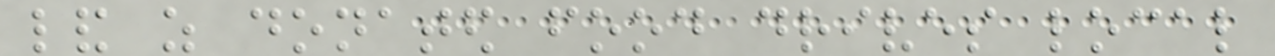land as donated food drives local
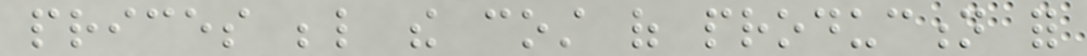prices below the cost of production for
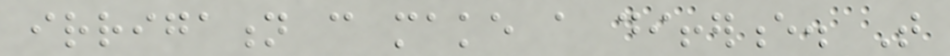irrigation can make a difference. That
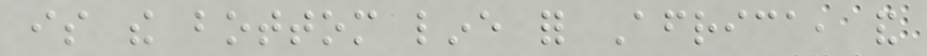is the bottom line for Africa, and
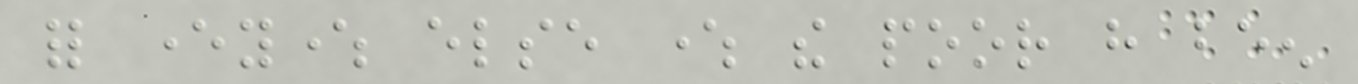for everywhere else where the poor have been
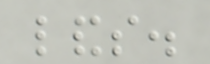lands.
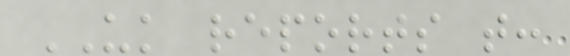UK reports that:
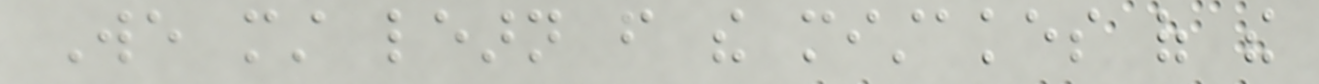We must learn from the mistakes of the
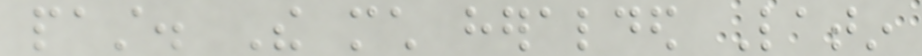past. The much heralded Latin
